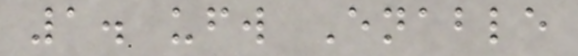1. ufw Enable
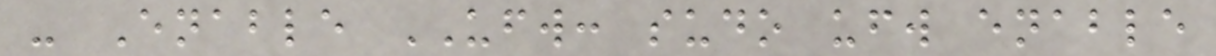- Enable UFW: sudo ufw enable
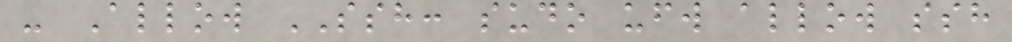- Allow SSH: sudo ufw allow ssh
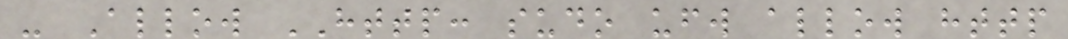- Allow HTTP: sudo ufw allow http
